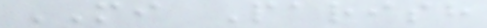MI Parish
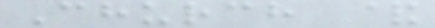Church &
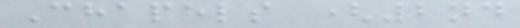Chapels (2nd
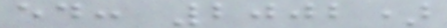ed: 2002)
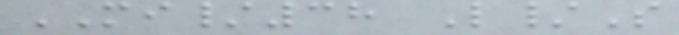MI/38 L/S
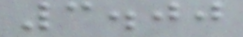3.00
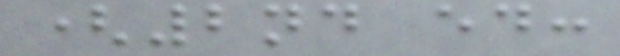(2nd ed:
